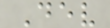Dev
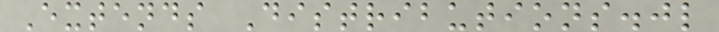Extends Distributions.jl
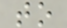to
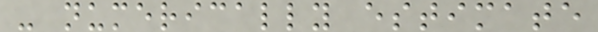- numerically estimate
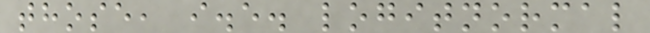those, i.e. logitnormal
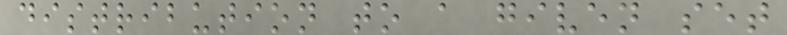distribution to a given set
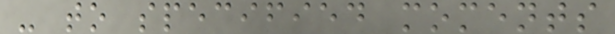- to specified moments
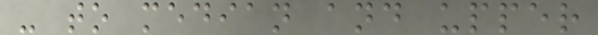- to median and upper
